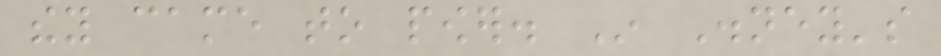they came to power. In Disney's
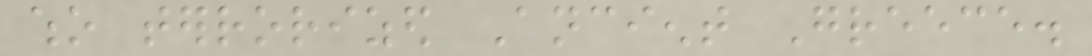who terrorized Ancient Greece.
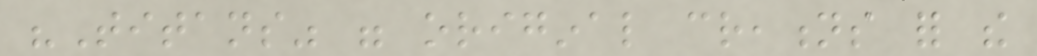"Titans" were original creations for the
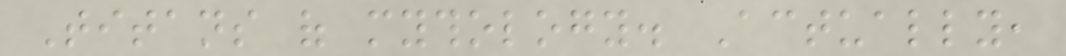Titans of mythology. Actually,
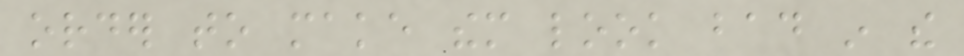order to make them look bad in the
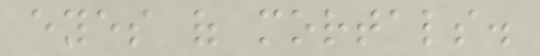eyes of mortals.
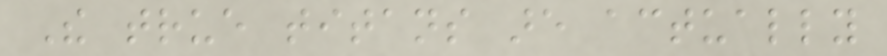The true titans are actually
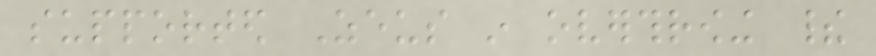supported Zeus in overthrowing their
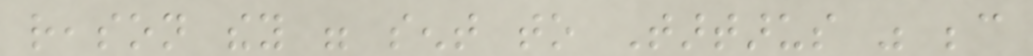reason they were sent to Tartarus was because
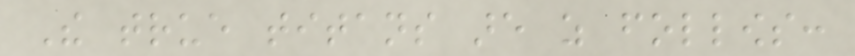The true titans are as follows:
